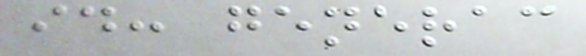id: generac
